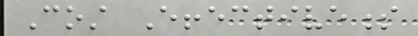Cost Effectiveness
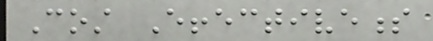Cost Effectiveness
